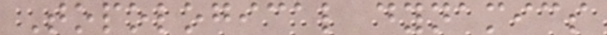Topological dynamics
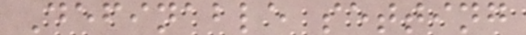Definable setting
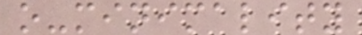o-minimality
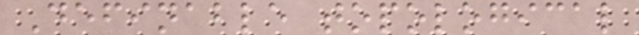Definable topological
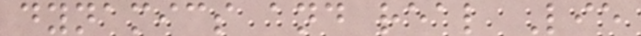dynamics and real Lie
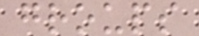groups
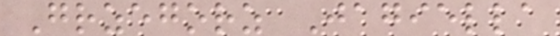Grzegorz Jagiella
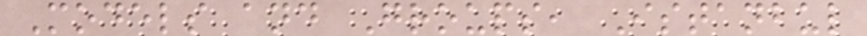Models and Groups, Istanbul
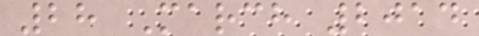28 March 2014
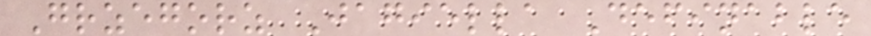Grzegorz Jagiella Definable
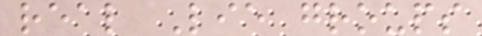real Lie groups
